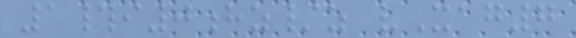1#i0hz/z vXag7
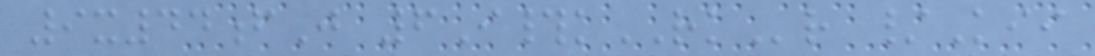9x44fJ 6I#kRKr /Kii
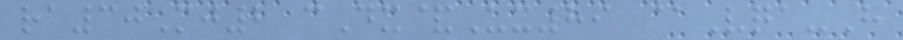ra30Mj2 cDx&Ux89 @Vqa-H
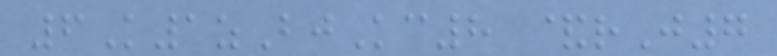6K1zBjKc8 &rJ7
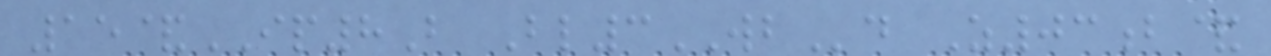15&IP8B Bl3WBd Z03b&
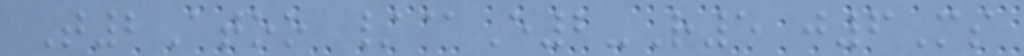T2Atoo /@E2-R5 j6Ms
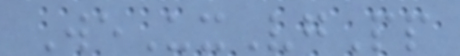WeUxVgPp
